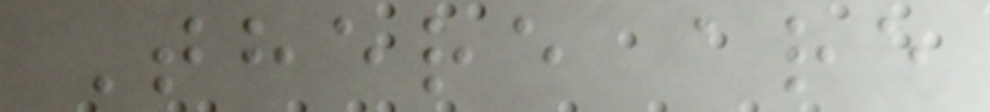There are
